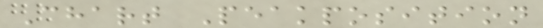Chart Peakposition
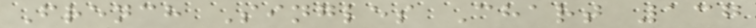French Singles Chart 137
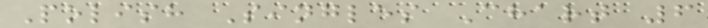Polish Singles Chart 6
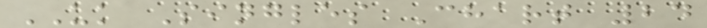UK Singles Chart 24
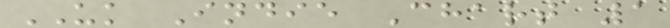UK Indie Chart 1
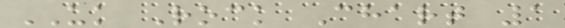UK Rock Chart 1
